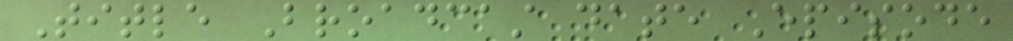Title Broadcast date Episode
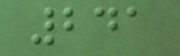241
